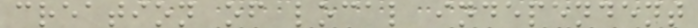creation of local independent
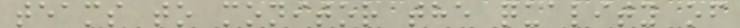teams to monitor the quality of
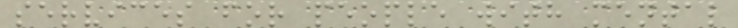services for people with mental
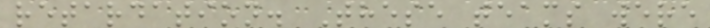retardation. These teams were
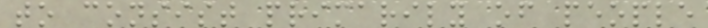to consist primarily of people
